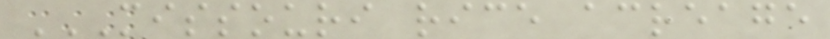MISSOURI RICE ACREAGE
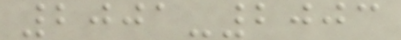2001-2003
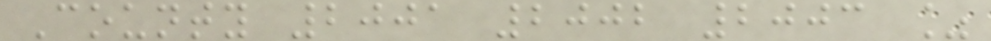County 2001 2002 2003 %
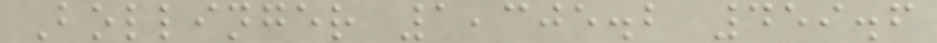Bollinger 1,305.2 459.6
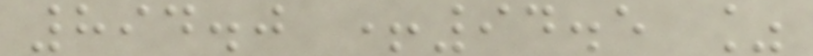894.0 +94.5 %
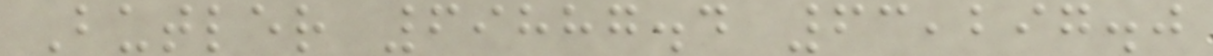Butler 69887.4 63,297.0
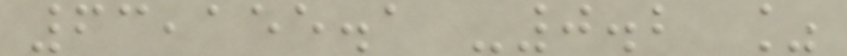63,155.1 -0.2 %
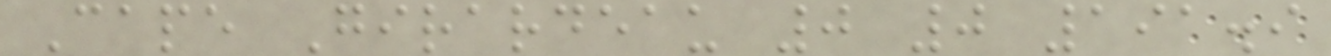Cape Girardeau 0 0 191.9
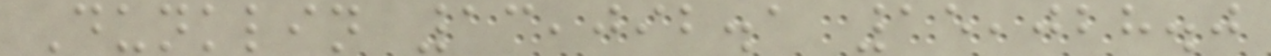Dunklin 13,092.1 15,028.0
